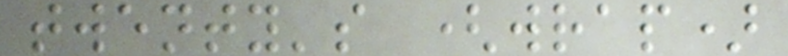twenty's (wrap)
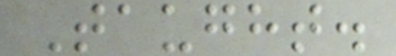Taught.
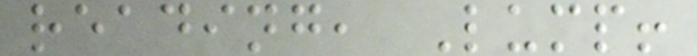reading, Lump!
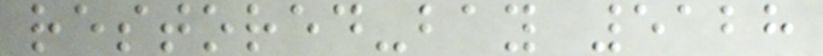restored-bay 5128
